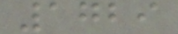1729
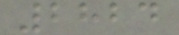2824
